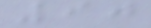90
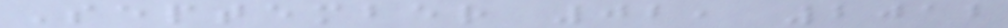September 02, 2012
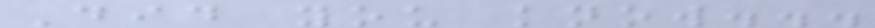Did you know...
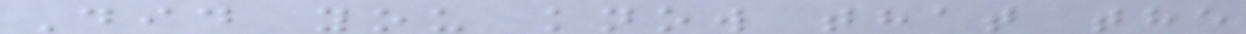Did you know that the
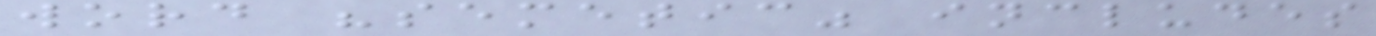word "semetic" includes
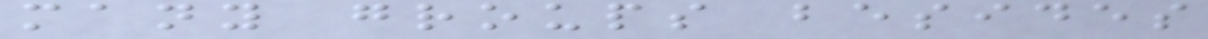many groups besides
